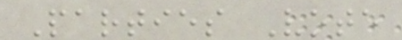Parties Vote
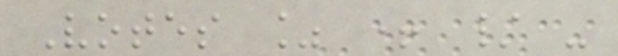Votes % + / -
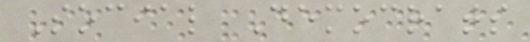Social Democrats
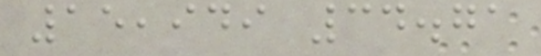15,949 34.71
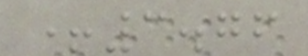+3.76
